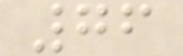76
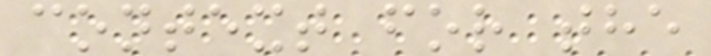context for the
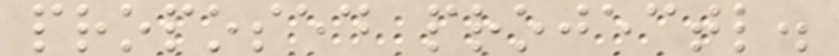proposed projectl.
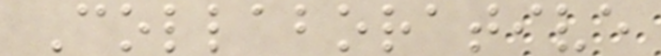Collaborative
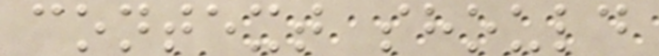context should
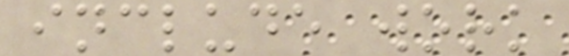include work
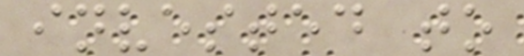invested to
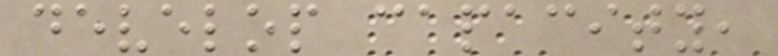develop capacity,
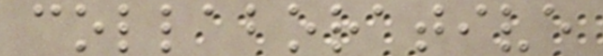collaborative
